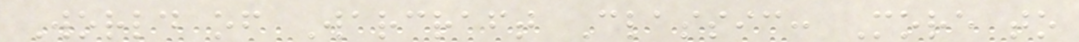World of Warcraft Classic: More to
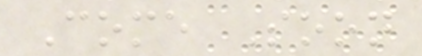Come Soon
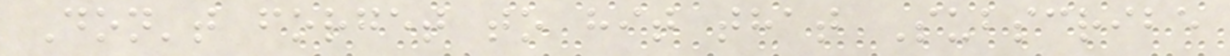Don't forget to hit that Subscribe
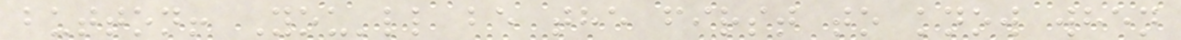button! You'll be the first to know when
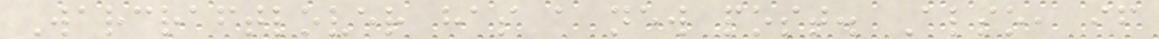Warcraftlover has a new post. Also, if
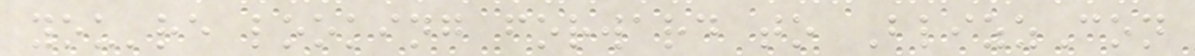you're looking forward to BlizzCon
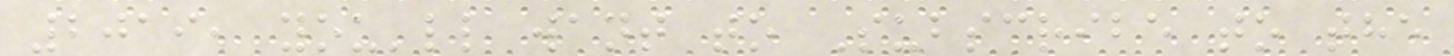2019, you'll want to Subscribe to the
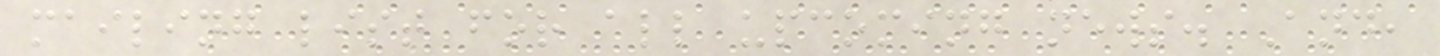mailing list for all upcoming news. And,
